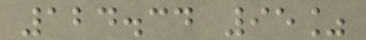124.34 95%
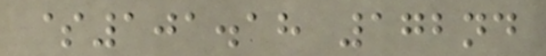$101.18 172nd
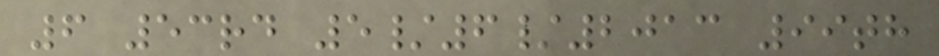6 53rd 5/6/2013 99th
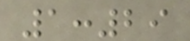1:29
